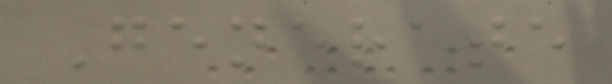Generate
